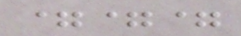===
